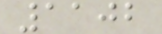1102
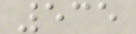535
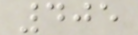405
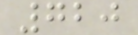720
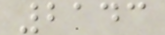2143
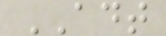ADT
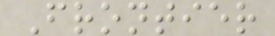Frontier
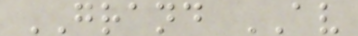GRAND AV
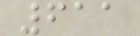611
